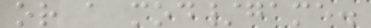or a mod/game.
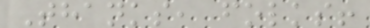Thanks, folks!
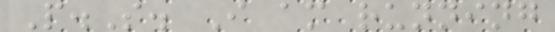P.S. I am running
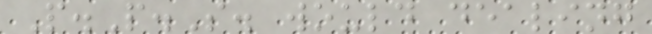P.P.S. would dealing
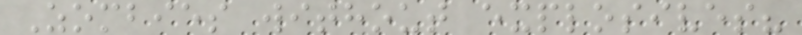Zombies without explosives?
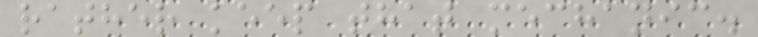rather keep that mechanic.
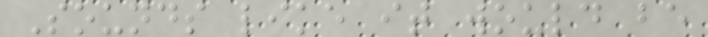Sounds like it would be
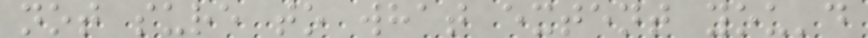not sure to what extent you'd
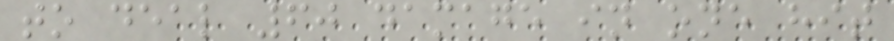to deal 60 damage in one hit
